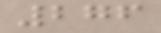276
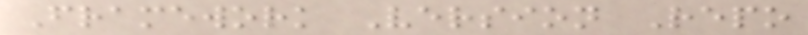Framework Version Repo
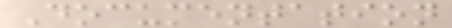Documentation
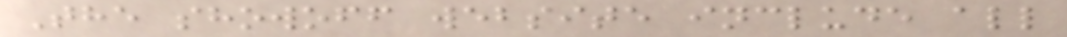The showoff website include all
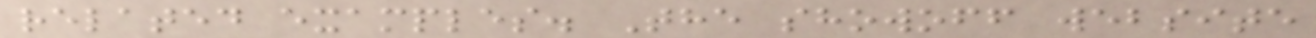related examples. The showoff website
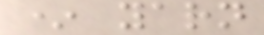* yarn
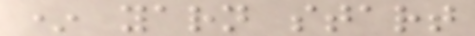* yarn start
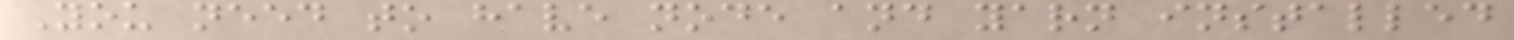You need to have node and yarn installed
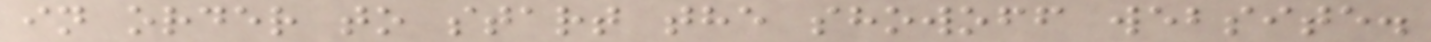in order to start the showoff website.
